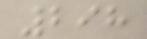298
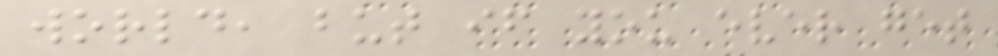world, but if you ever get
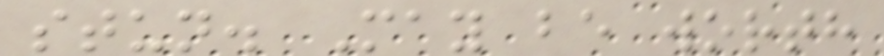stun. May be worth
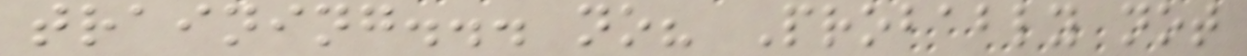training... no? Probably not
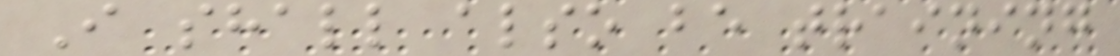I shall also be training
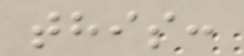this:
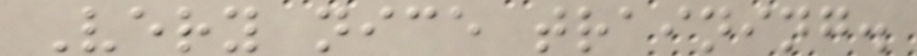Very nice training.
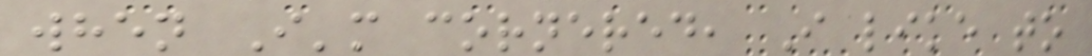when I'm cornered, I like to
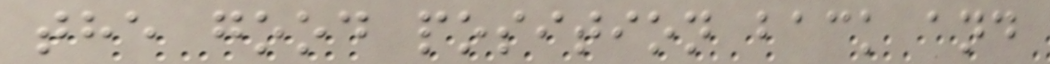the good position back and
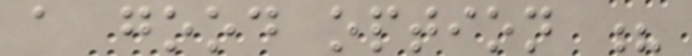a good option ?
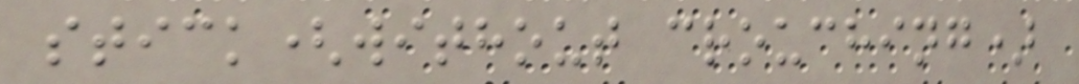stick(without crouching)
